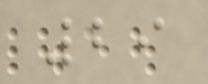29
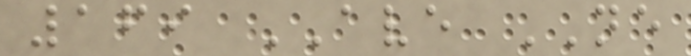169 AVE NE
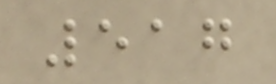517
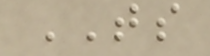TS
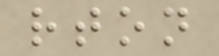rton
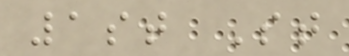1st St
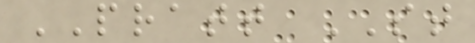PRATT ST
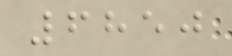6850
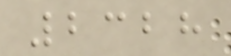2328
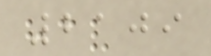2109
